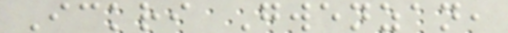Ickri Gwenzan,
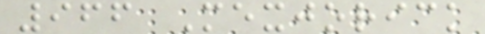966 Mexjorick
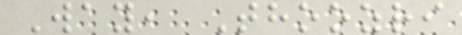Way, Thoozri
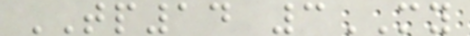TP14 3MY
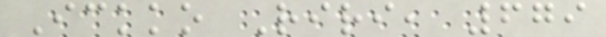Ickko Riri, 679
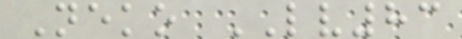Neko LV83
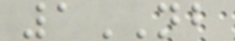1NB
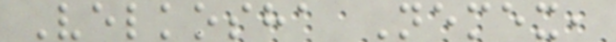Velkosha Nemex,
